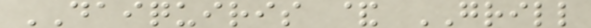DAIQUIRIS & GRILL
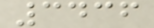3436
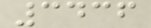3436
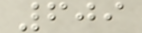609
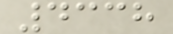4338
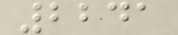2241
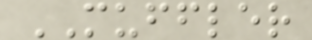MUFFLER
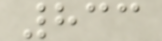833
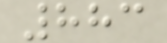883
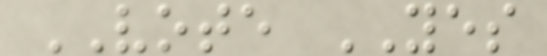VOTE YES
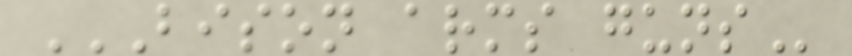BISON ARMS GUNS
